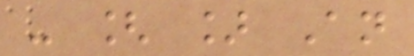- [ ] An
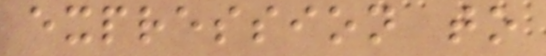expression to
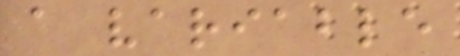a variable
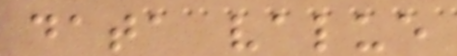data value
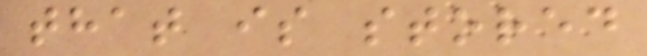that is stored
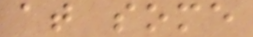at some
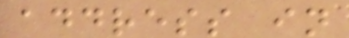address in
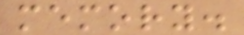memory.
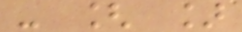- [ ]
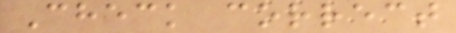Check correct
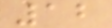12
